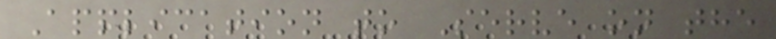Application to Serve on the
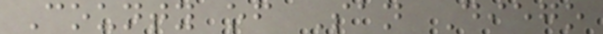County of San Diego
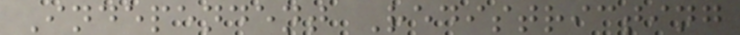Independent Redistricting
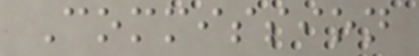Commission
